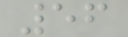56
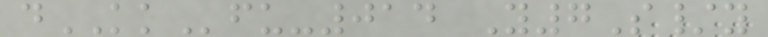dKKfu-014 Y7S/y
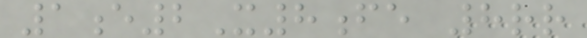1e2X8fe 8rr
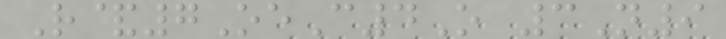R&7OeC4O 3N9
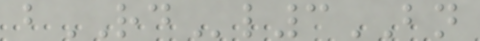bRDl3BN
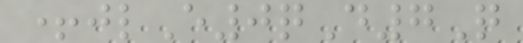+jlE0qD7Q
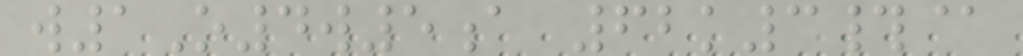w1O4w5a 62k3#@
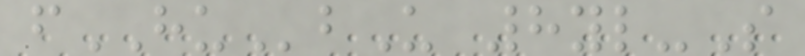fHUbU 8yl-S
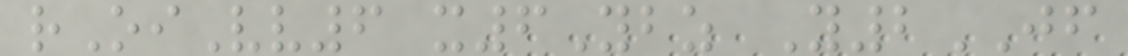rOiVv6 x6Ybz Y2JF
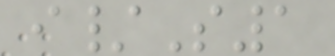i/S1
